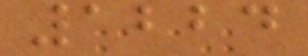1224
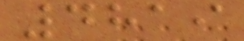4819
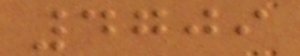4709
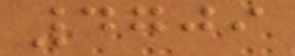4709
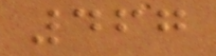467
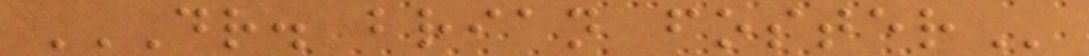DR. BRIAN FOSTER
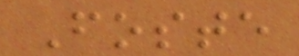Foste
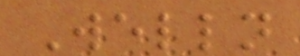Welln
